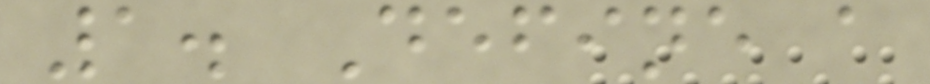1. Define a
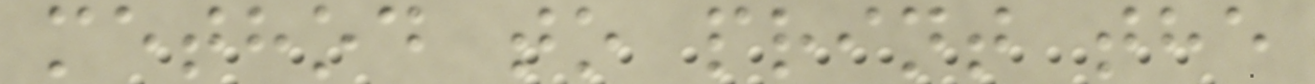method to print the
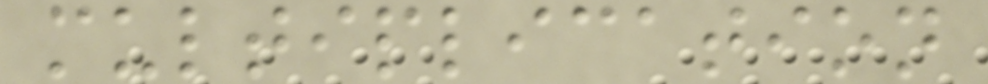multiplication
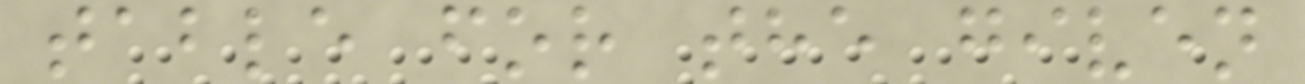table for the given
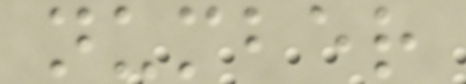number
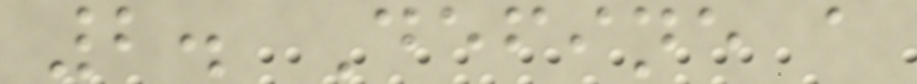2. Define a
